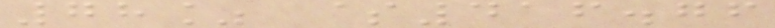78% $416.76
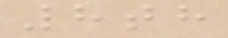8th
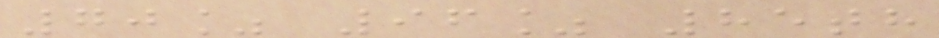70% 96% 85th
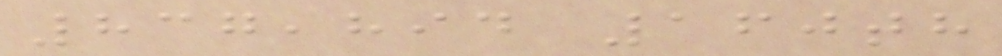837,894 160th
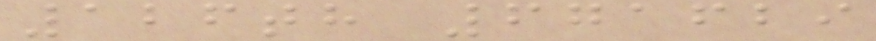126th 671629
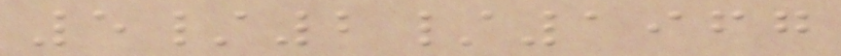5/2/1967
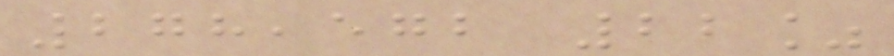278,572 22%
